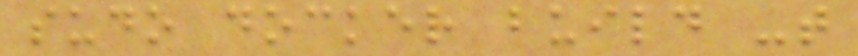sudo docker build -t
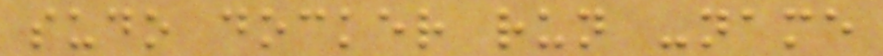sudo docker run -name
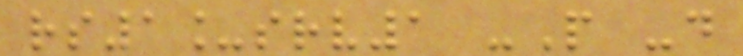rs1_srv1 -P -d
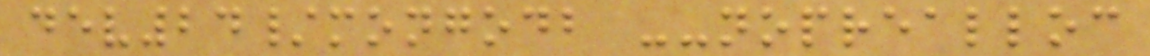dev24/mongodb --noprealloc
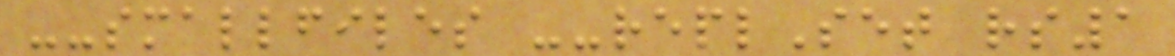--smallfiles --replSet rs1
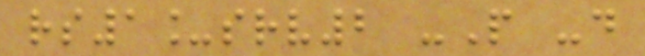rs1_srv2 -P -d
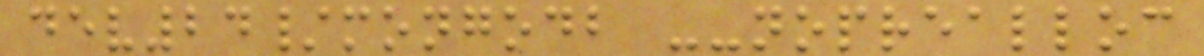dev24/mongodb --noprealloc
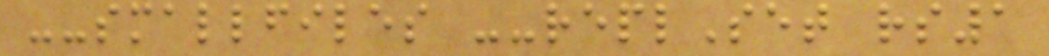--smallfiles --replSet rs1
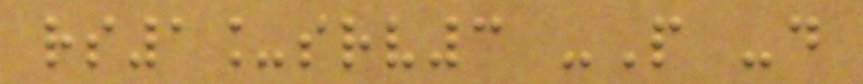rs1_srv3 -P -d
